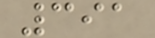391
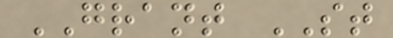GRANT ST
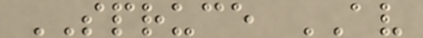SPRUCE AV
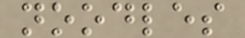noodles
